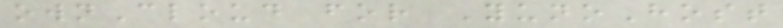ownCloud for YunoHost
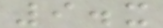9.x
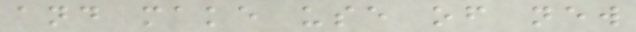and make use of new
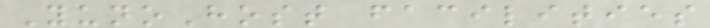YunoHost facilities
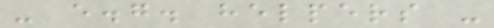- e.g. helpers -
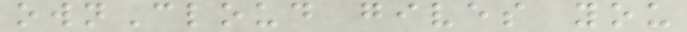ownCloud gives you
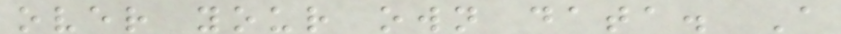over your own data. A
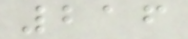216
